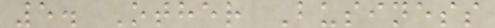5. Other Business
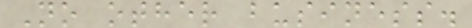No other business.
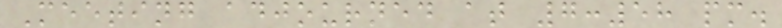Meeting adjourned at 7:58 pm.
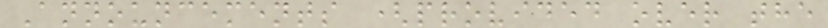Announcements (provided over the
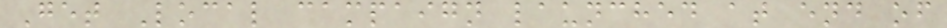Get Local campaign launched at end of
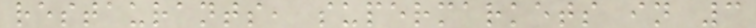restaurants, supermarkets in 3
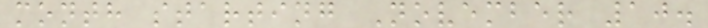month starting November 10.
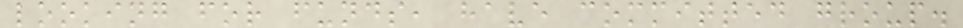looking for funds, have committed group.
